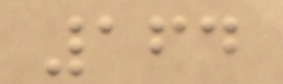164
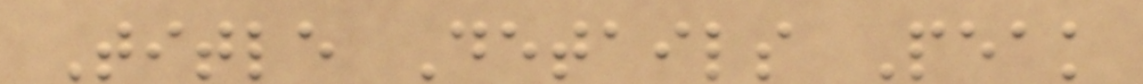Title Details Peak
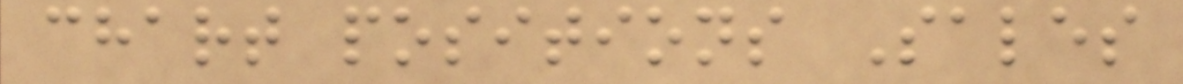chart positions Sales
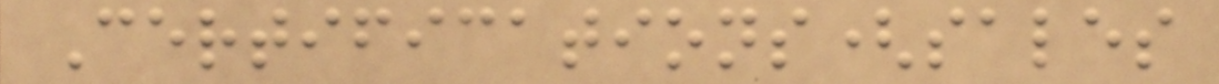Certifications(sales
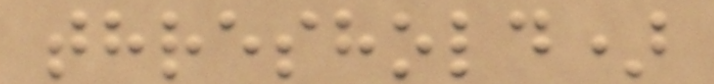threshold)
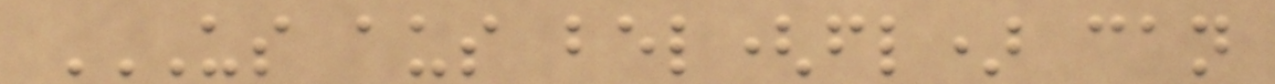US AUS BEL(FL) CAN
